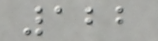122
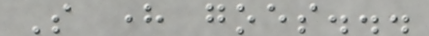So here goes...
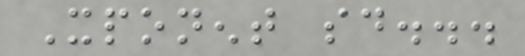Xponent said...
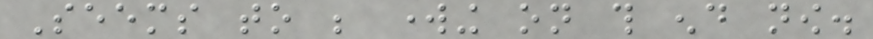Seems to be working on this end now.
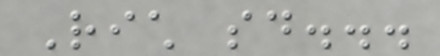Rich said...
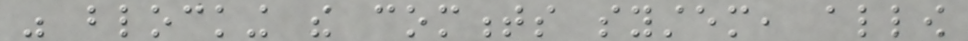was blocking the comments system, allow
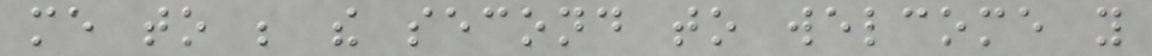me to be the second to welcome you
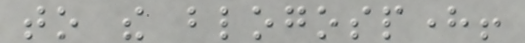to the blogosphere!
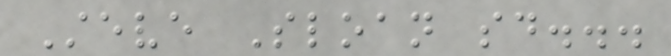Steve Sloan said...
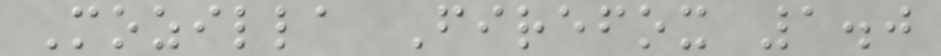Mozilla Firefox 1.0
